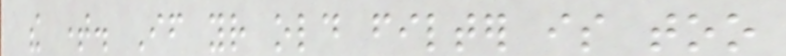the time. If your old filter is too
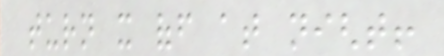turn it off at night!
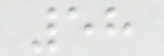58
